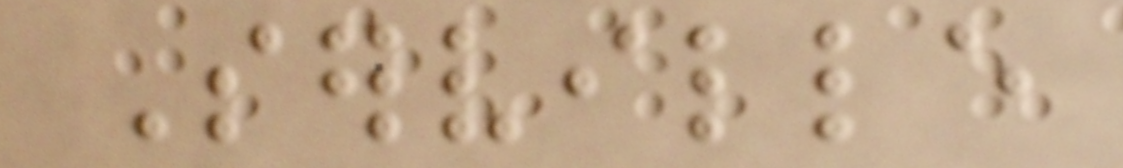Serville
